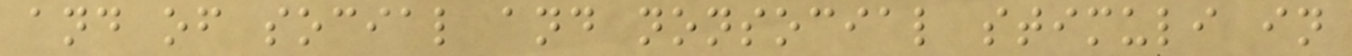and of social and nonsocial stimuli in
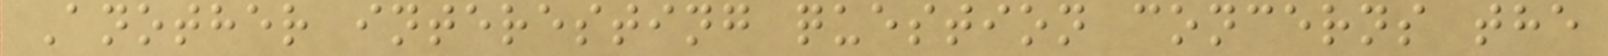Another interesting question concerns the
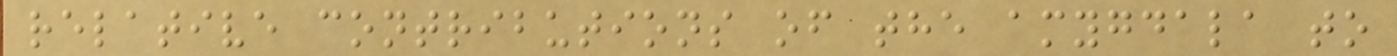relative contributions of the amygdala to
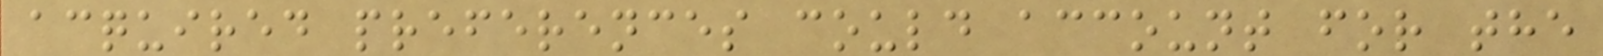acquired preferences could account for the
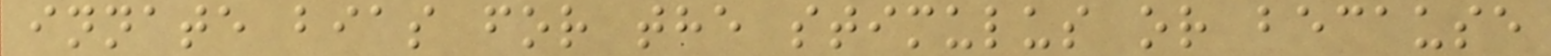innate bias for the stimulus or because
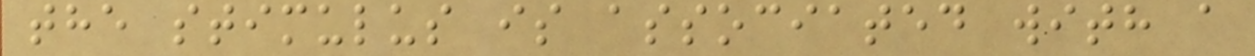the stimulus is associated with a
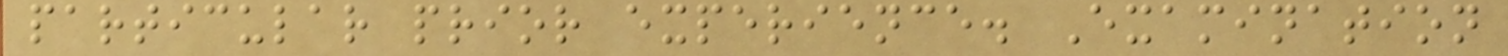particular prior experience. Examination
